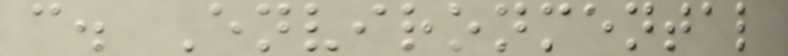c. Environmental
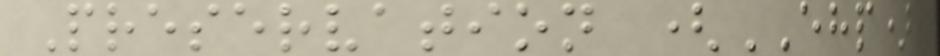Preservation (EHP)
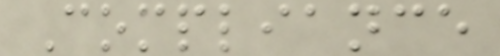Compliance
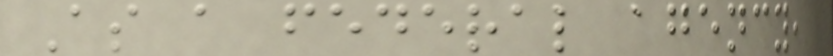As a federal agency,
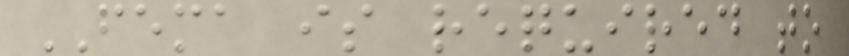FEMA is required to
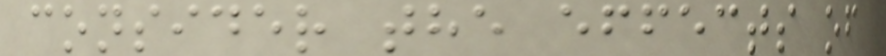consider the effects of
